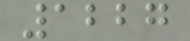1227
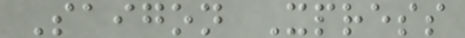Saigon Xpress
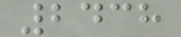2438
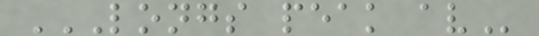LONGS PEAK AV
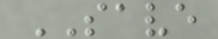SAVE
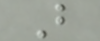B
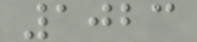1023
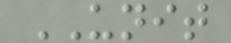UNIT
